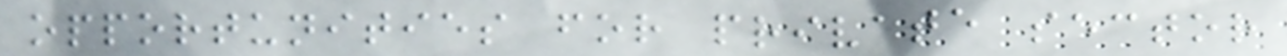opportunities for private sector
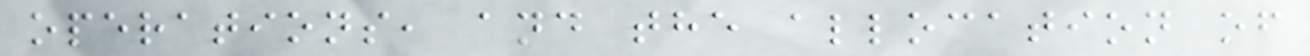operations, and the allocation of
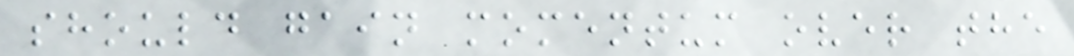should gain momentum over the
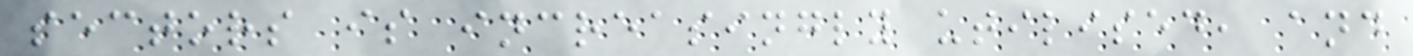sectors is increasingly utilised, and
